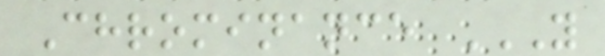Chrominance Y
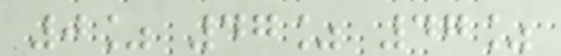0% 47% 47%
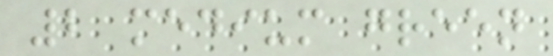2 medium green
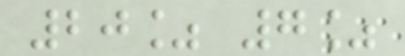20% 7%
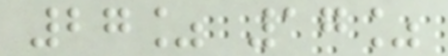27% 17%
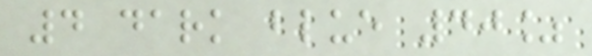4 dark blue 40%
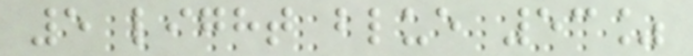5 light blue 53%
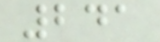241
